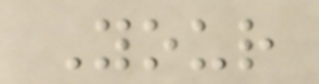Your
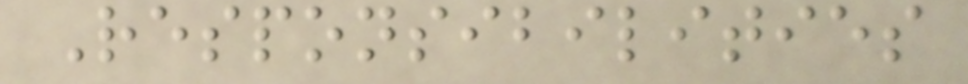Responsibilities
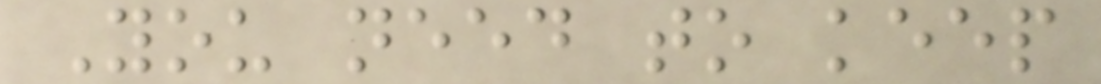You need to keep
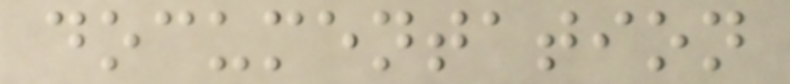documentation
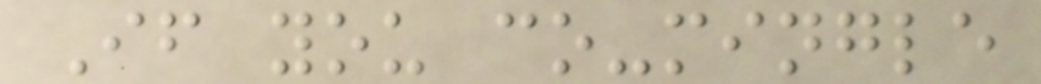If you co-mingle
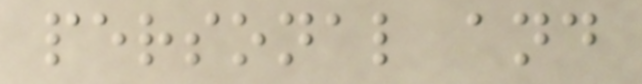personal and
